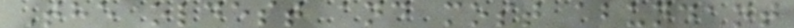The oldest and most abundant
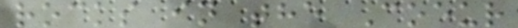rocks in the Coeur
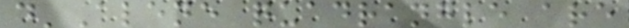d'Alene quadrangle are
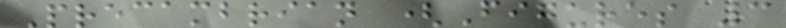Precambrian (Figures 3
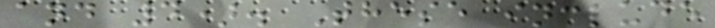and 4). These include
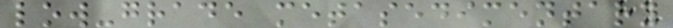low-grade metasedimentary
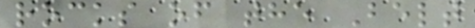rocks of the Belt
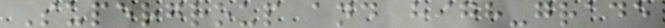Supergroup and high-grade
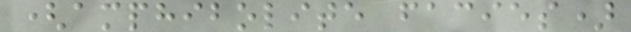(amphibolite facies)
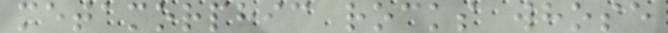metamorphic rocks whose
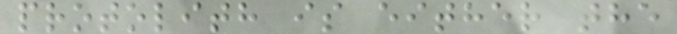protolith is either the
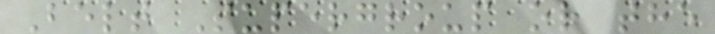Belt Supergroup or the
